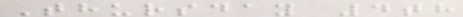Thursday 4th
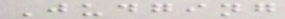Judging
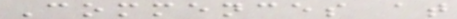Commences at
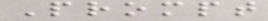Prompt
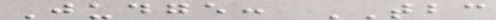Judge: TBC
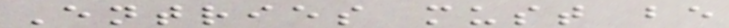Entries must be
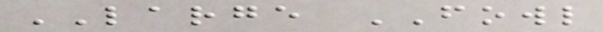LARGE FOWL
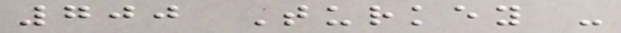700 Turkey -
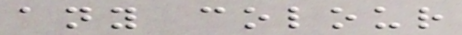any colour
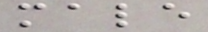male
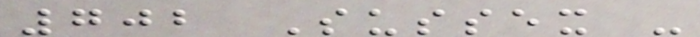702 Sussex -
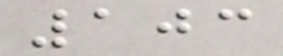103
